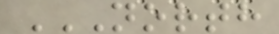NORTH
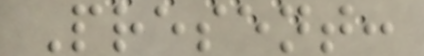Present:
